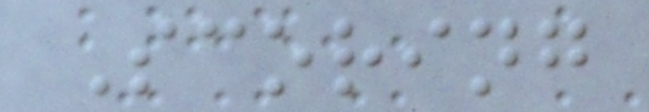Scoring
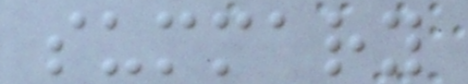summary
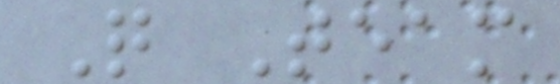Q Team
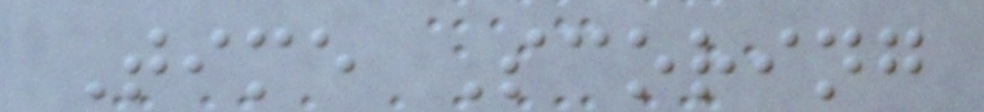Time Scoring
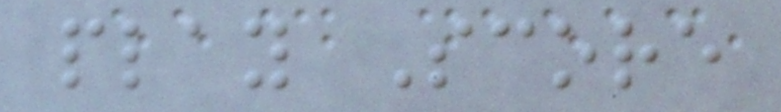play Score
